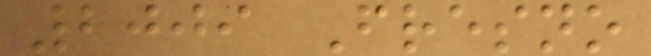2009 Fresno
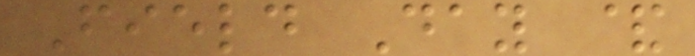Field Day &
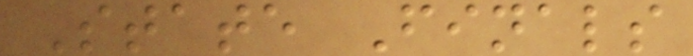State Finals
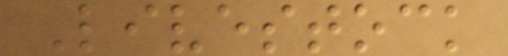Livestock
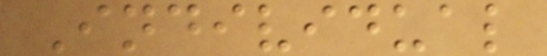Individual
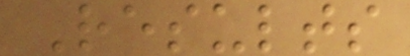Results
